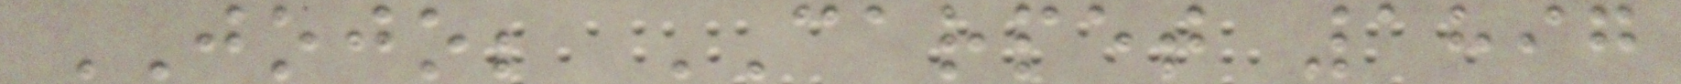JOJO; CARPET 1897
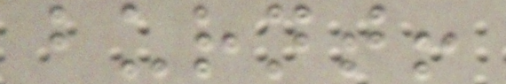burnt!
